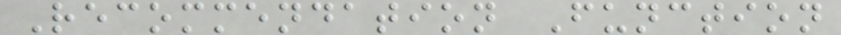Recommendation Function
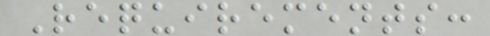Requirements:
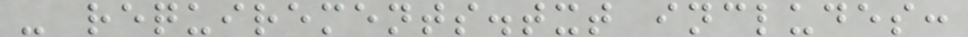- requirements.txt includes:
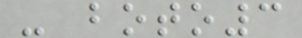- boto3
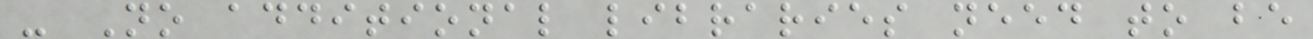- No additional libraries need to be
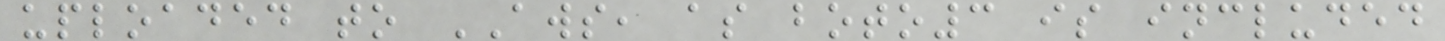uploaded to AWS, as boto3 is included
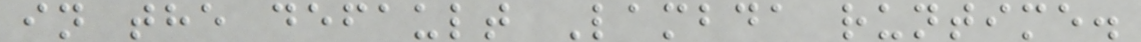in the default Lambda runtime.
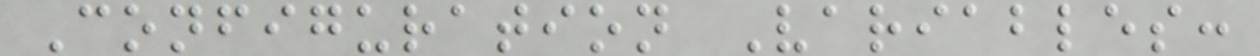Configuration Variables:
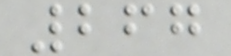267
